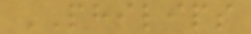PHILIPS
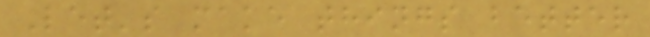Let's make things better
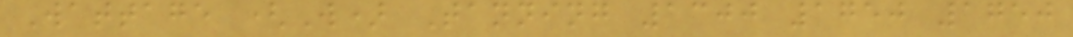Wattage (W) Tanning 1300 1750 1750
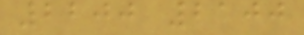2200 2100
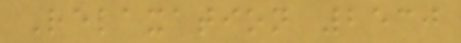Relaxation 2530
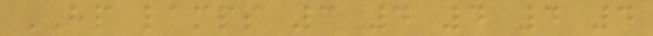HP lamps 3 4 4 4 4
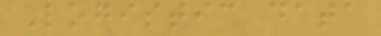Logistic data
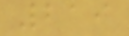219
